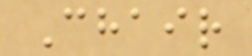Chair
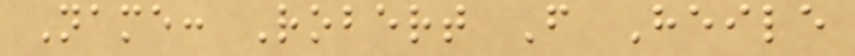Name: Robert F Heile
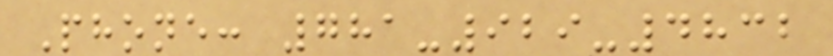Phone: 781-929-4832
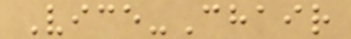Vice-Chair
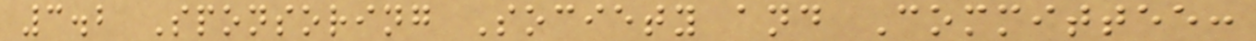3.2 Sponsoring Society and Committee:
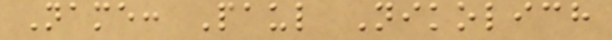Name: Paul Nikolich
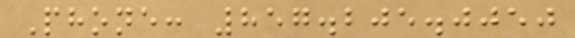Phone: 857.205.0050
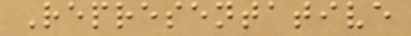Representative
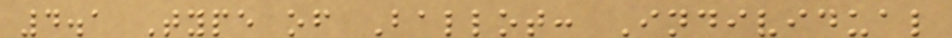4.1 Type of Ballot: Individual
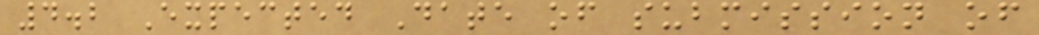4.2 Expected Date of submission of
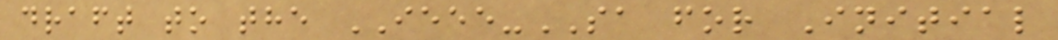draft to the IEEE-SA for Initial
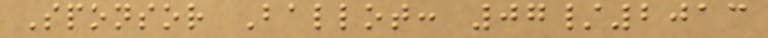Sponsor Ballot: 07/2013
